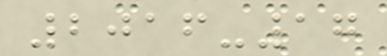2016-17
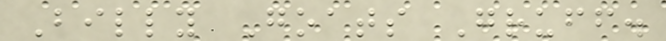Billy Goats Gruff.
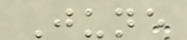June
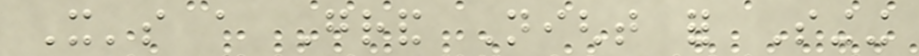It's a Grand Night for Singing
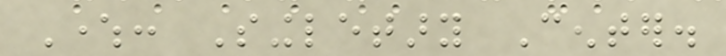Where: Singletary Center.
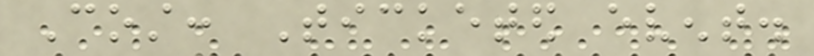Cost: Ticketed event.
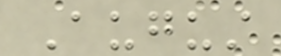August
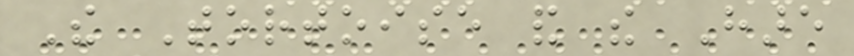The Tortoise and the Hare
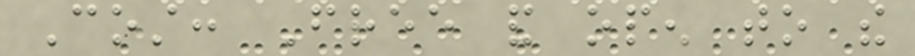Cost: Free and open to the
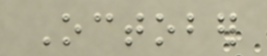October
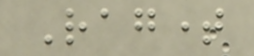Ragtime
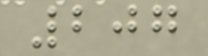207
